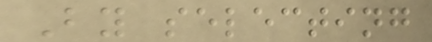By selecting
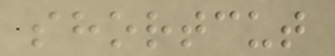shortcut
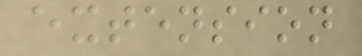extension
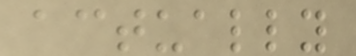actually
